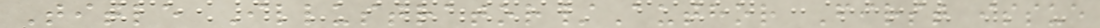Title Illustrator/Author First issue
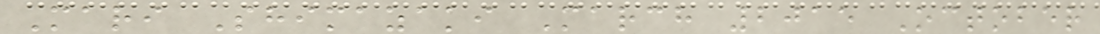Mari Shimazaki March 2015 October
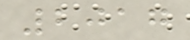2017
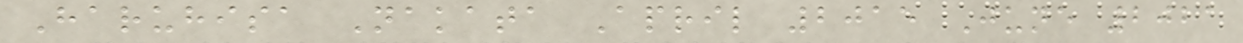Haruhisa Nakata April 2015 June 2021
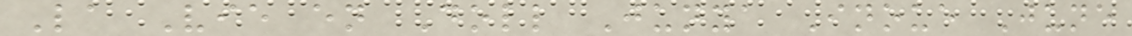La Vie en Doll Junya Inoue June
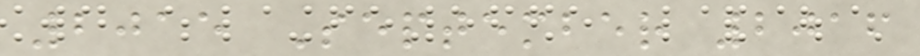2015 September 2016
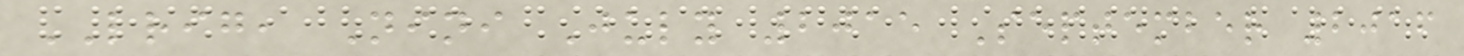LRIG, Nini July 2015 September 2016
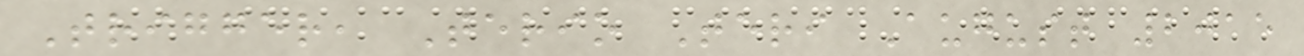Trigger, Terio Teri August 2015
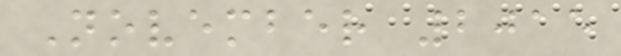November 2015
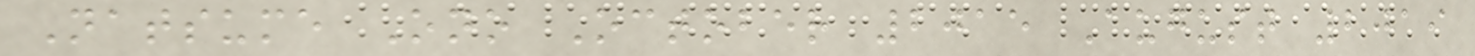Natsume Ono October 2015 August 2019
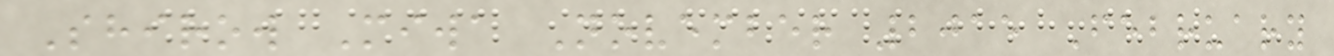Shirow Miwa November 2015 February
